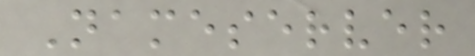Nameserver
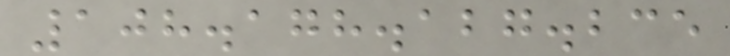108.178.127.235
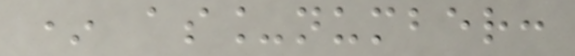* as_number:
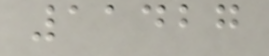11427
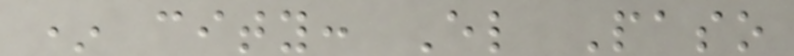* city: El Paso
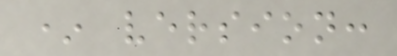* version:
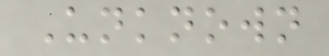Unknown
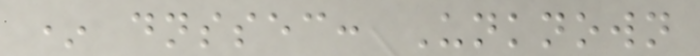* dnssec: Unknown
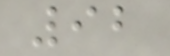92
